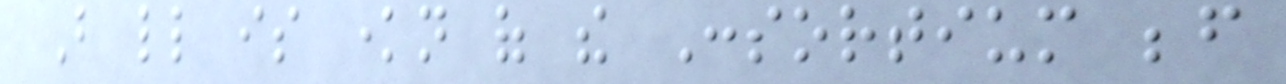But little is known of the Consortium before
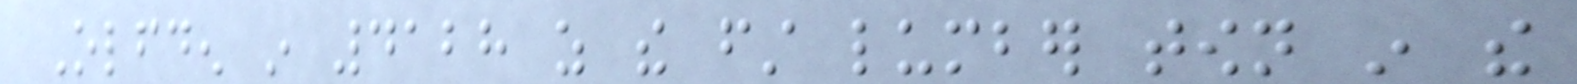Olfden in 4128 as the first lumber town in the
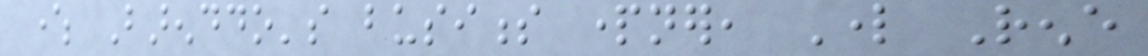where Barenddo's business partner, Lord Rene
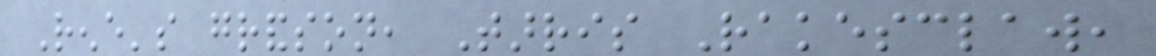Rene's grandson, Tarris Rakesclaw,
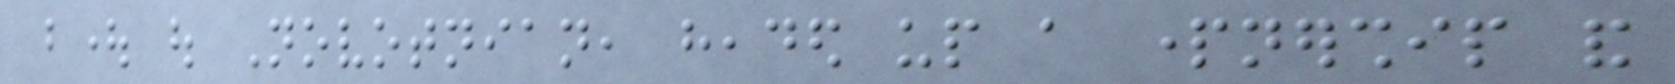bought out Novotnian, headed up a partnership and
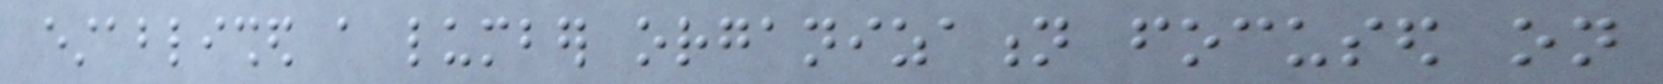established a lumber organization focused on
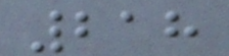218
